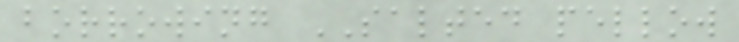borrowing SALTED pellow
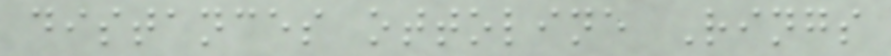distances ottoline Rings
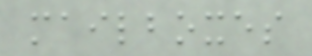mailboxes
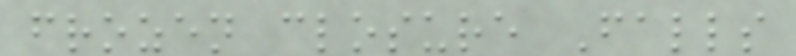frozen closure Falls
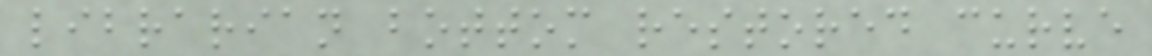librarian bottom restored curve
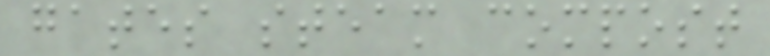gates steam compost
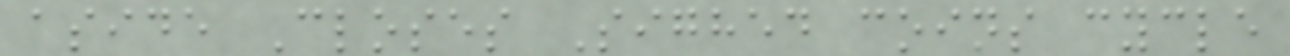aside Closes Sighed coins cycle
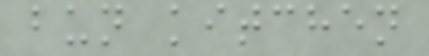bun kitchen
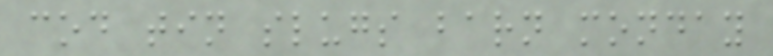cod tin slugs barn monday
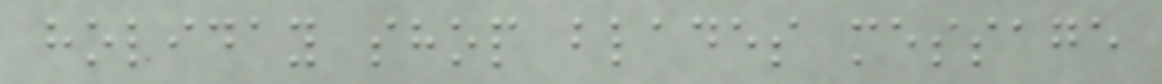holiday shop blades message
